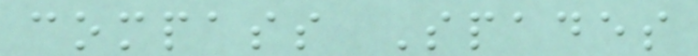compass Spades
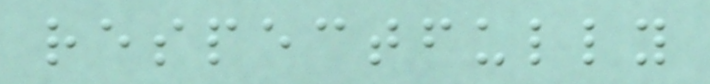respectfully
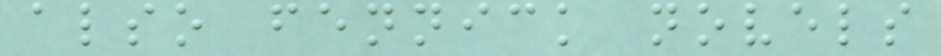also fennick novels
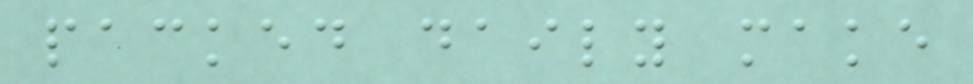packed daily make
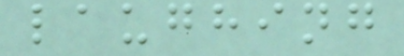laughing
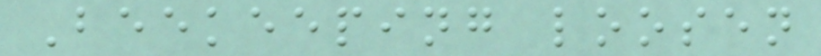Beekeeping loosen
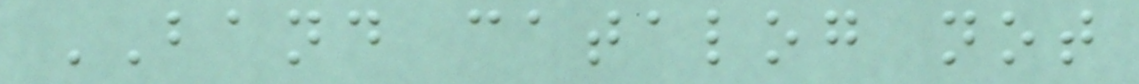BAND catalog not
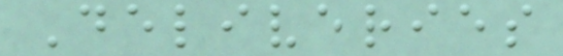Deliveries
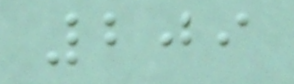209
